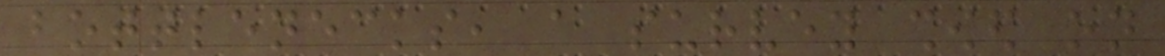bottlenecks, a survey showed on
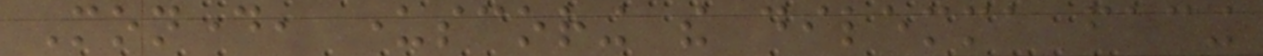Monday, underscoring the dilemma facing
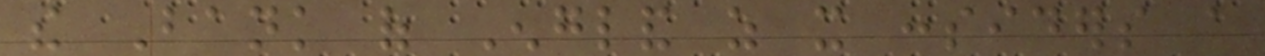the Bank of England as it considers a
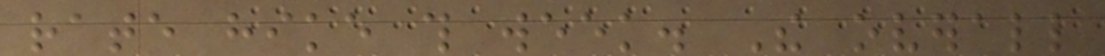rate hike this week. The overall
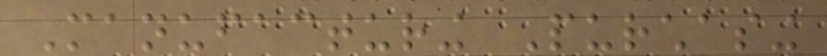Manufacturing Purchasing
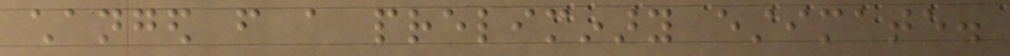changed from a preliminary estimate.
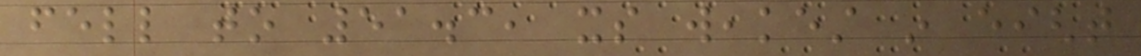fell to 51.3, its weakest in eight
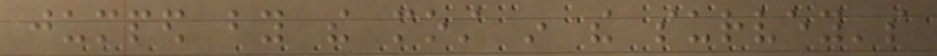jumped by the most in the survey's
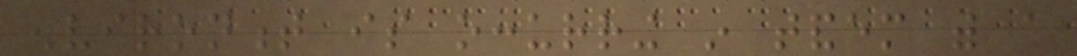environment is occurring in tandem with a
